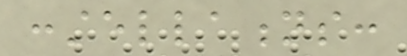constellations:
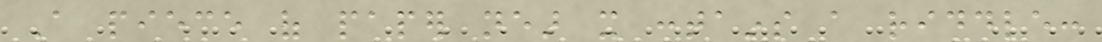A piece of paper near it contains a riddle:
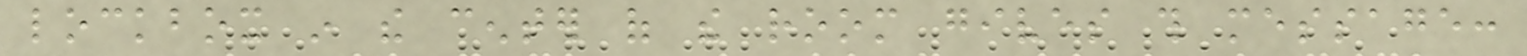lockbox in the center of the room gives this message:
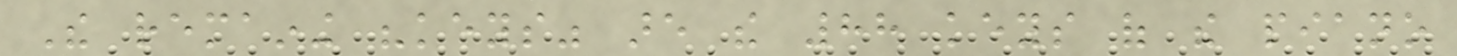The remaining "keys" are the 88 keys of the piano
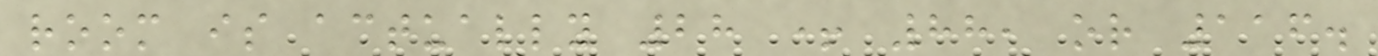room is actually 28 + 88, or 116.
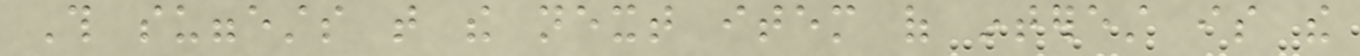This suggests that the next item of interest is the
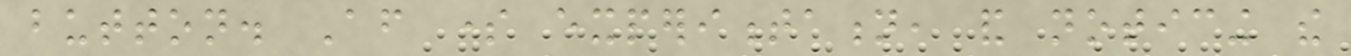button. After some experimentation, and noticing the
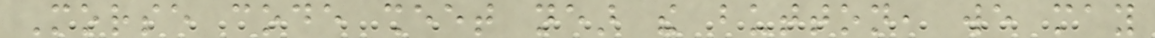Morse code sheet near the button, we may
